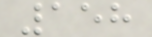158
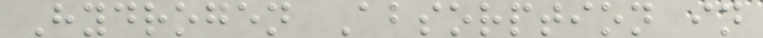Hydrogen Absorption in
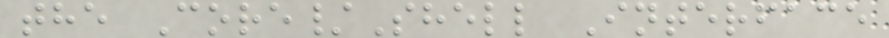the Core/Shell Interface
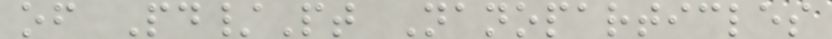of Pd/Pt Nanoparticles
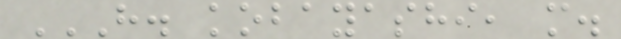H. KOBAYASHI, M.
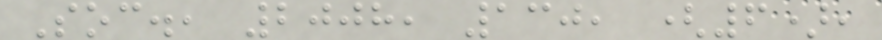Soc., 2008, 130, (6),
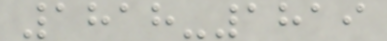1818-1819
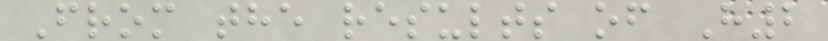From the results of H2
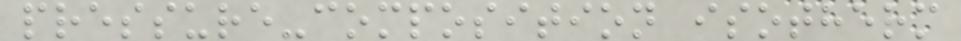pressure-composition isotherm
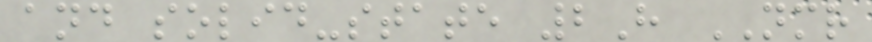and solid-state 2H NMR
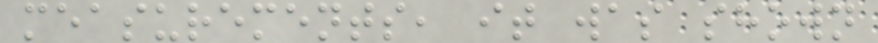measurements, it was shown
